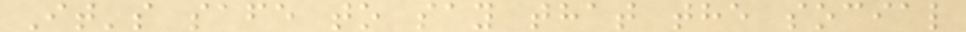It's safe to say that the social
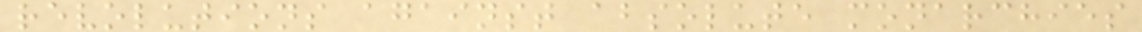revolutions against absolute monarchies
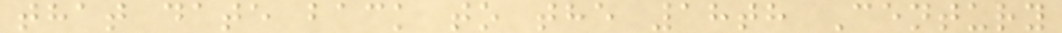that date back to the 18th Century
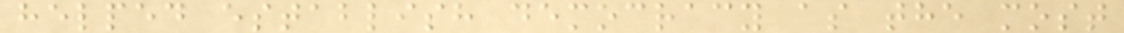helped establish democracy as the most
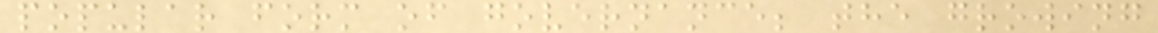popular form of governance; the growing
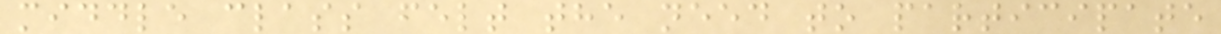middle class felt the need to participate
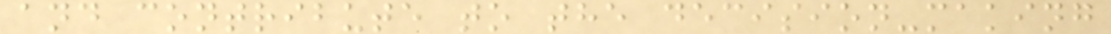and contribute to the decision-making
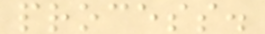process.
